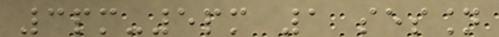3pm-5pm 1 session
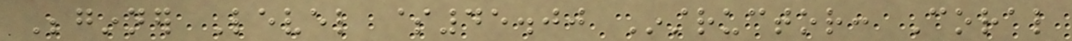Beginner Level $45.00 Instructor: Coral
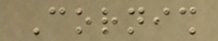Cornish
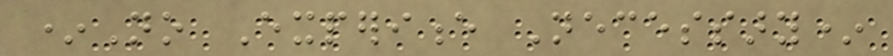*No Experience Necessary*
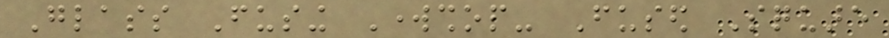Glass Fusing Workshop- Fused Square
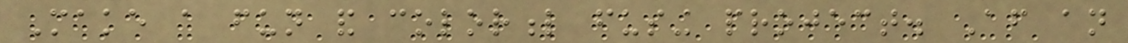Make a fun and colorful fusing project. After an
